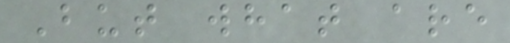But what are
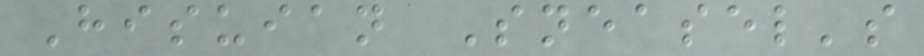Hisuian Sneasel's
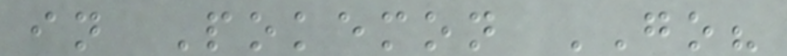in Pokemon GO?
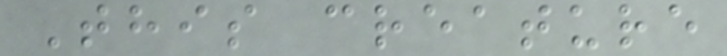This creature
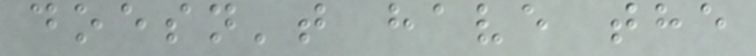doesn't have the
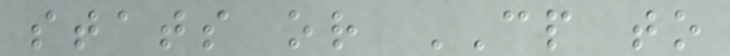stats or CP to
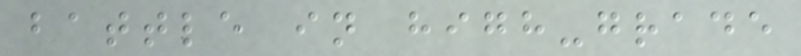battle in high-grade
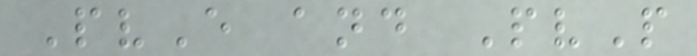PvE and PvP
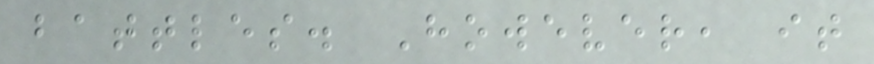battles. However, it
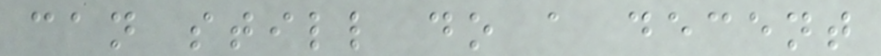can still do a decent
